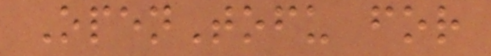OpenTofu for
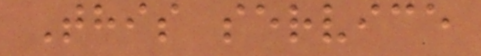This service
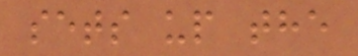sets up the
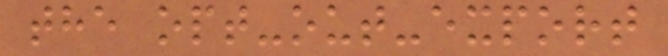the opt-out-export
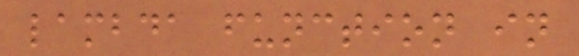lambda function in
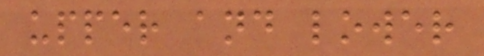upper and lower
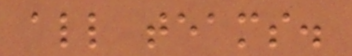all teams.
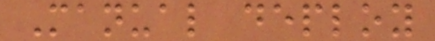Manual deploy
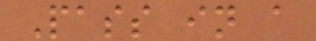Pass in a
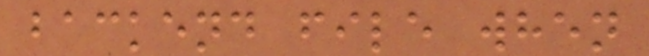backend file when
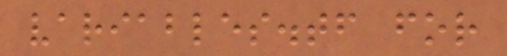variables.tf for
